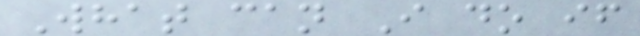What can I do if
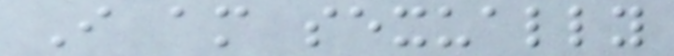I am sexually
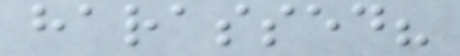harassed?
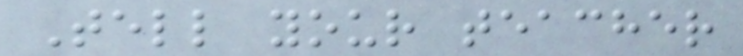Tell your teacher
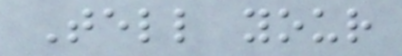Tell your
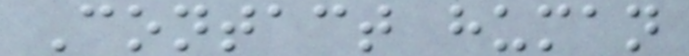Contact human
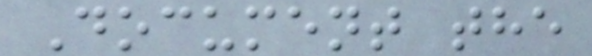Document the
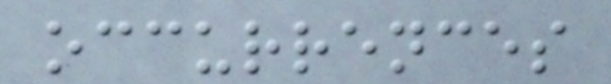occurrences
